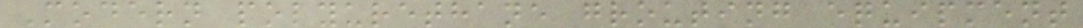Modern polyurethane grouting equipment
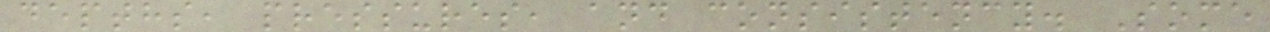depths, pressures, and consistency. Some
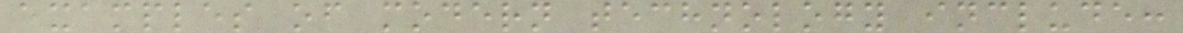examples of modern technology include:
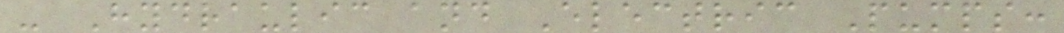- Hydraulic and Electric Pumps:
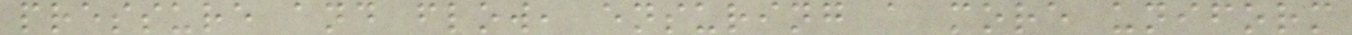pressure and flow, ensuring a more uniform
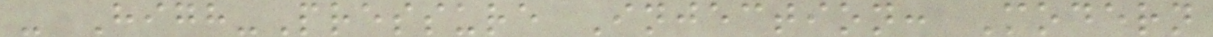- High-Pressure Injection: Modern
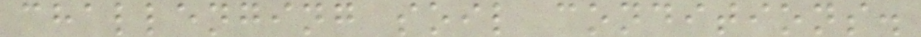challenging soil conditions.
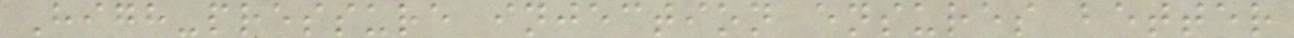High-pressure injection ensures better
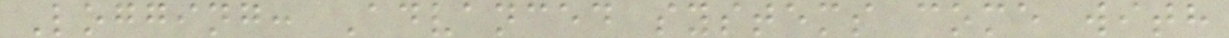Logging: Advanced systems come with
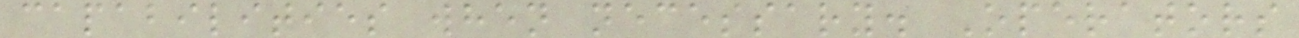capabilities when necessary. Operators
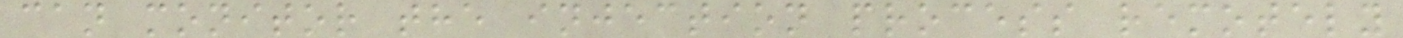can monitor the injection process remotely
